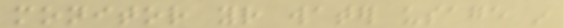monitor your water usage in
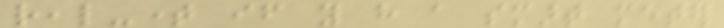real-time if you have a smart meter
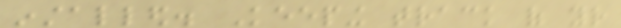installed. Keeping track of your
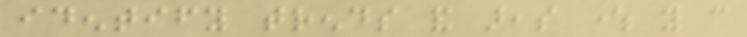identify trends and areas where you can
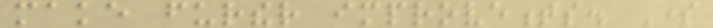make further improvements. Some
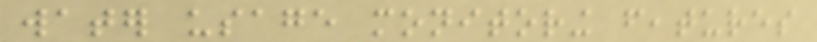water usage monitoring features
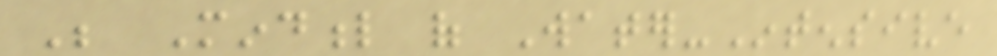Be Mindful of Water-Intensive
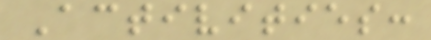Activities:
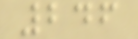246
